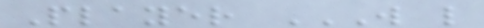Player W L
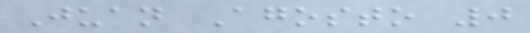Juan Agosto 0
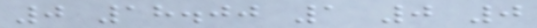0 18.00 1 0 0
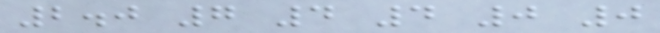2.0 7 4 4 0 0
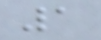1
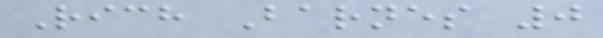Rich Barnes 0
